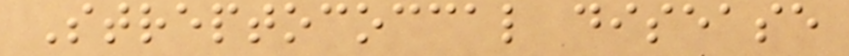Streptococcal disease
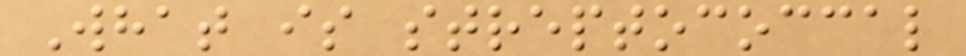What is streptococcal
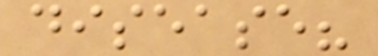disease?
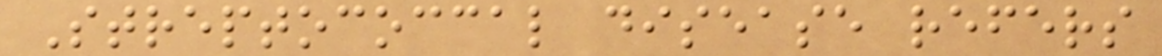Streptococcal disease refers
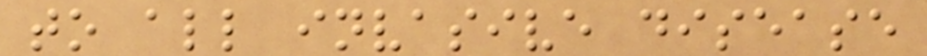to all invasive disease
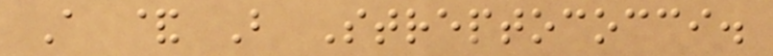A & B Streptococci.
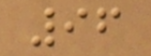96
